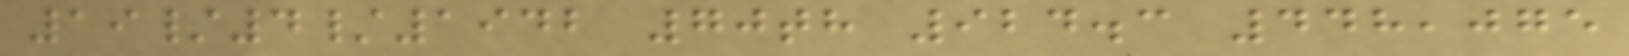19/4/1942 70th 924.3 448,075
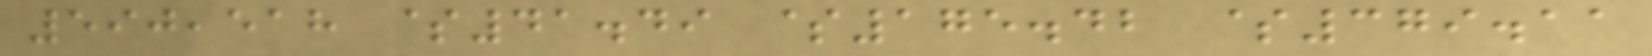590,518 $41.49 $175.42 $379.11
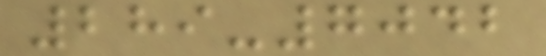289-7042
